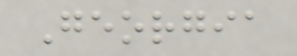Georgia
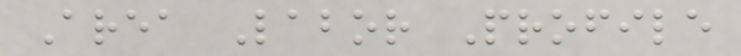Area Labor Profile
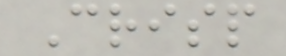Crisp
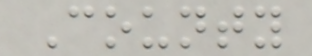County
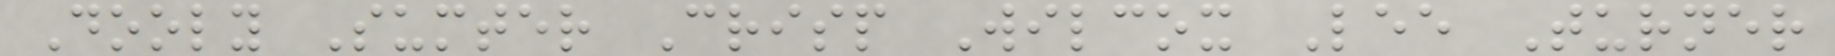Dooly Sumter Crisp Wilcox Lee Turner
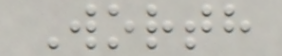Worth
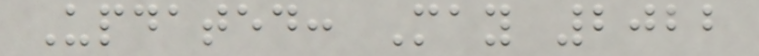Updated: May 2022
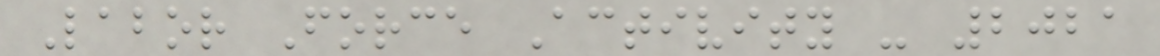Labor Force Activity - 2021
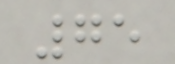75
